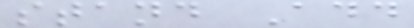stand Add
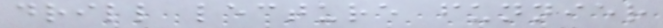drill lecture funnier
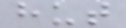hut
